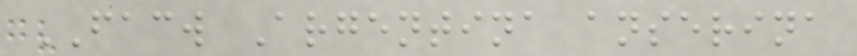FACW Argentina anserina
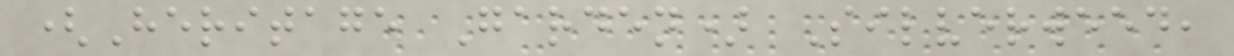(Heritage Garden) Silverweed,
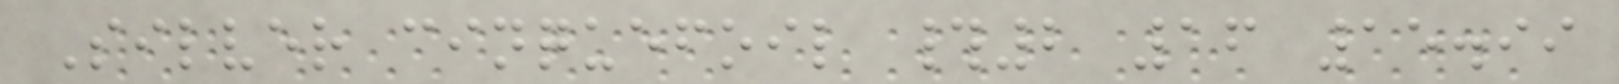Silver cinquefoil #2 16 15.99
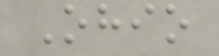Ohio
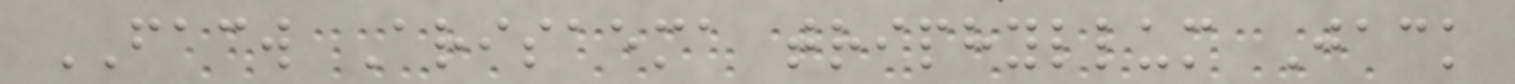FACW Arisaema triphyllum Jack
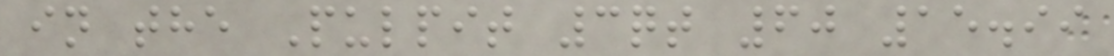in the Pulpit 3qt 60 15.99
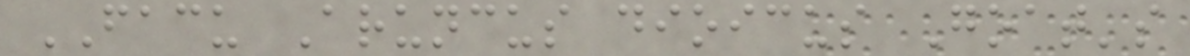FACU Aruncus dioicus Goat's
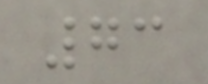73
